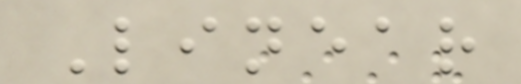Linear
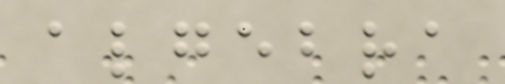algebra
